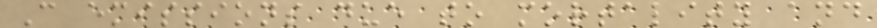C emissions due to mortality and
